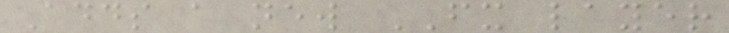Adds a new FX layer
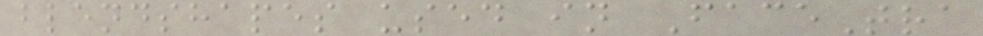blendshapes used in FaceTra
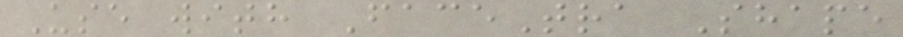Use with FaceTra Shape
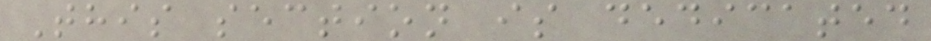This section is dedicated
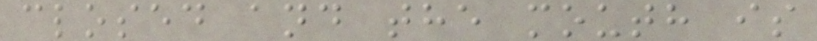closed and the mouth is
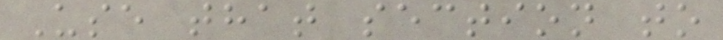Use that section to
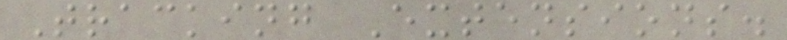Tracking Extensions.
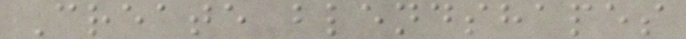Create blendshapes
